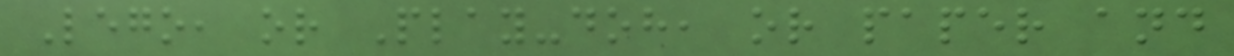Lego, or Play-doh, or paper and
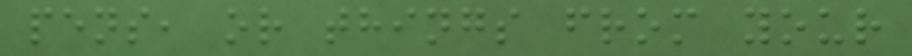pens, or things from your
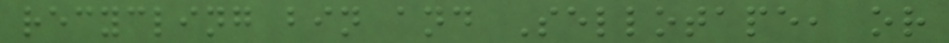recycling bin and Sellotape, or
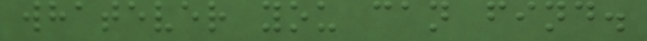whatever you can find.
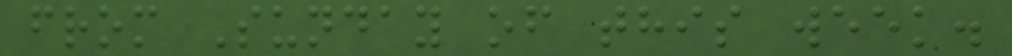from Sunday of this week.
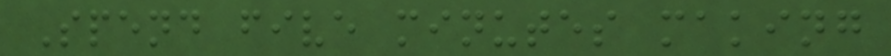Spend five minutes making
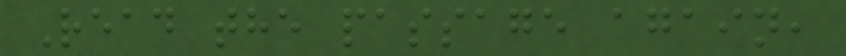Read the passage again,
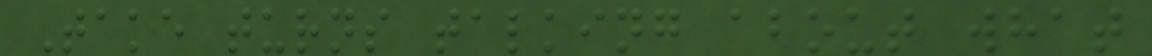Take turns talking about what
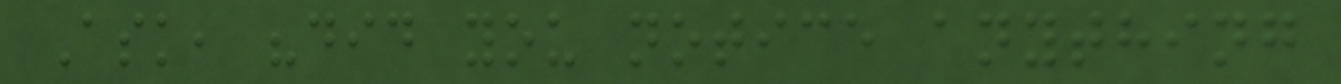Ask, "did you notice anything
